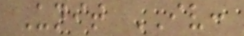Unit IV:
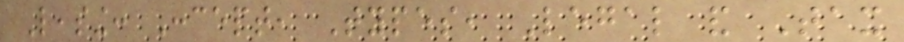Leasing: Concept, Types, Legal and Tax
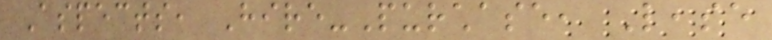Aspects, Hire-Purchase, Lease
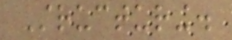Structuring.
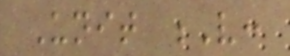Unit V:
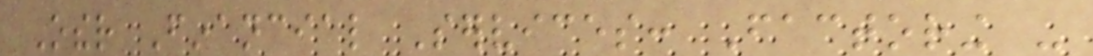Other Financial Services: Factoring -
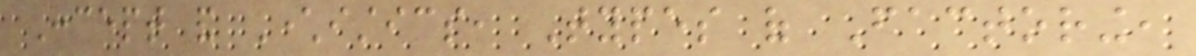Concept and Characteristics, Types of Factoring,
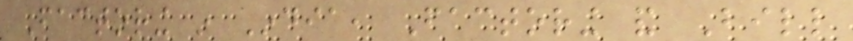Factoring in India, Factoring and Bill
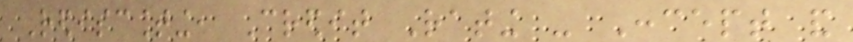Rediscounting, Credit Rating - Concept and
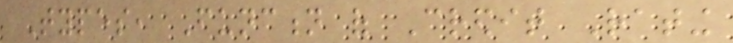Types, Function of Credit Rating
